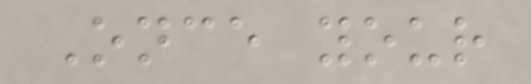Once your
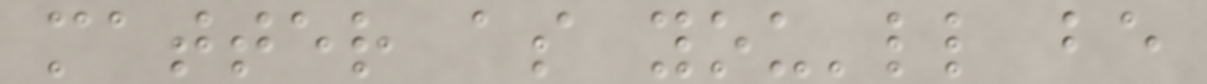matter as you'll be
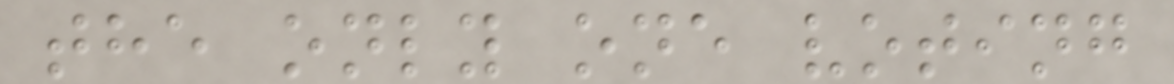the only one voting
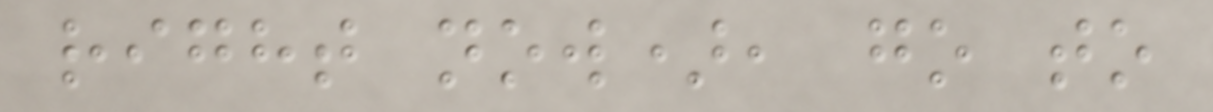right now), go to
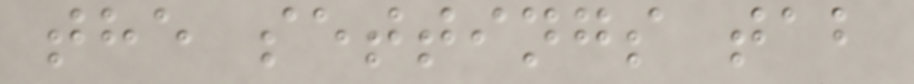the settings tab
